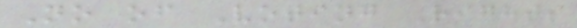No of Voting Rights
